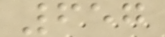657
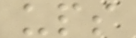ups
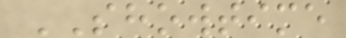SHOWTIME
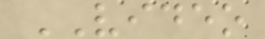VIDEO
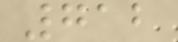712
